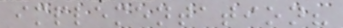implementation?
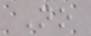No
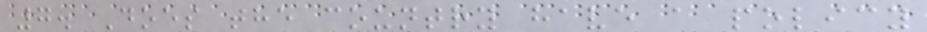7. Does the country have a policy
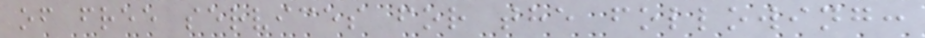of free services for the following:
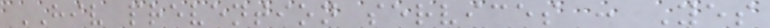HIV prevention services : Yes
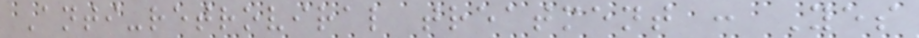Anti-retroviral treatment : Yes
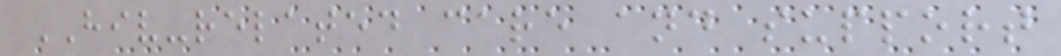HIV-related care and support
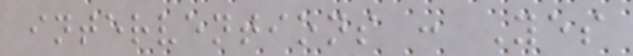interventions : Yes
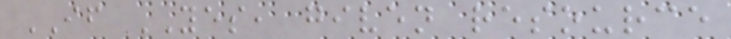IF YES, given resource
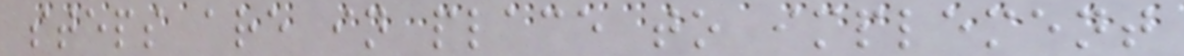steps are in place to implement
